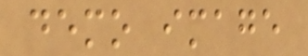demo image
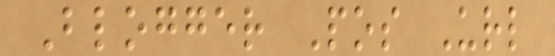Blogger Pos Url
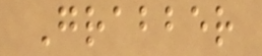Grabber
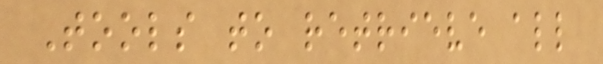Tools to retrieve all
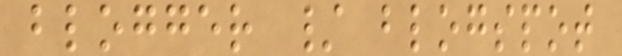blogger / blogspot
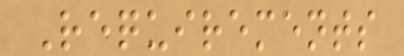Requirements
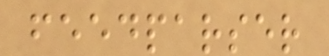feedparser
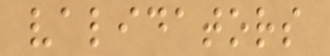validators
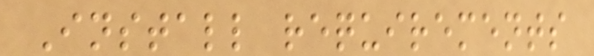Install requirements
